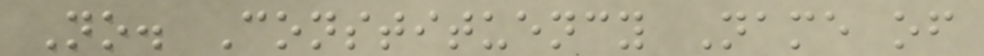No. Constituency Name of
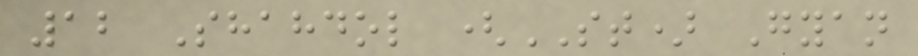12 Shahdol (ST) Gyan
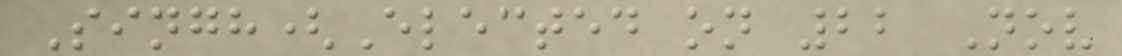Singh(Elected on 22 Nov
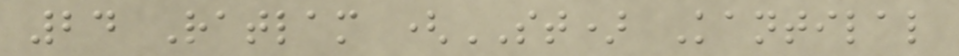24 Ratlam (ST) Kantilal
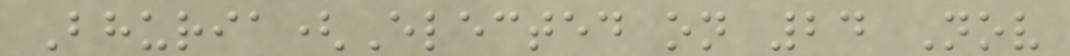Bhuria(Elected on 24 Nov
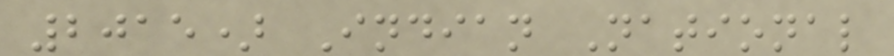2015) Indian National
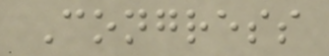Congress
